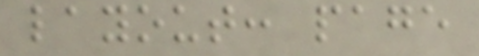layout: page
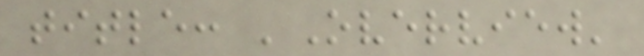title: 'Overview'
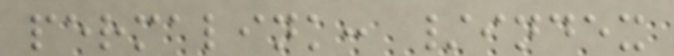permalink: /index
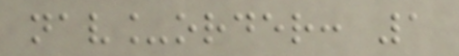nav_order: 1
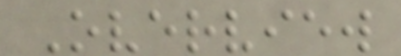Overview
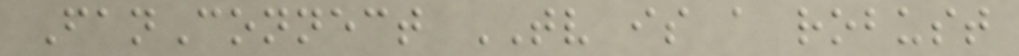FanConnect TV is a robust
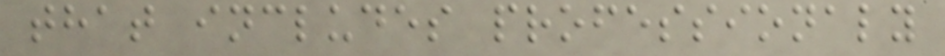that includes professionaly
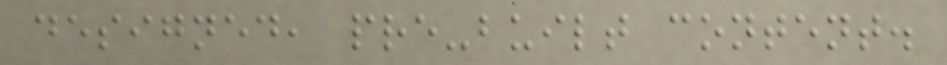designed, pre-built content.
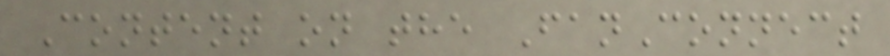Content on the FanConnect
